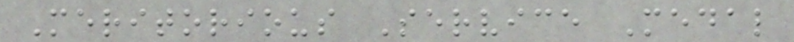Meritorious Service Medal
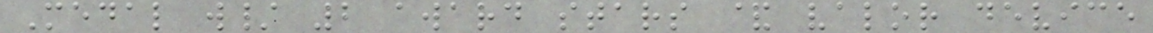Medal w/ 2 award stars & valor device
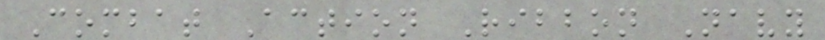Combat Action Ribbon Navy
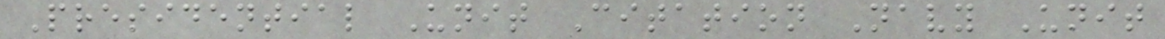Presidential Unit Citation Navy Unit
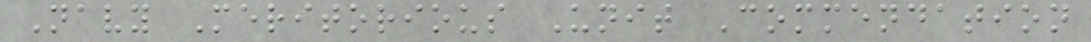Navy Meritorious Unit Commendation
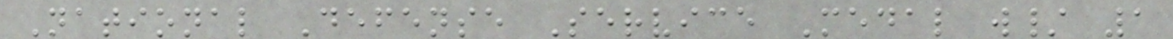National Defense Service Medal w/ 1
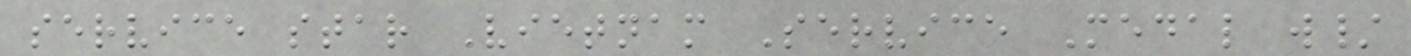service star Vietnam Service Medal w/
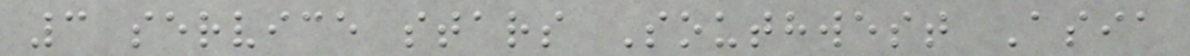3 service stars Southwest Asia
